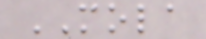MOLA
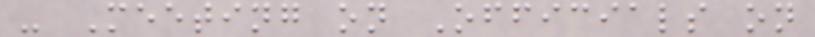- Meeting on Officials on
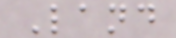Land
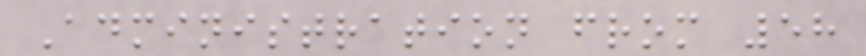Administration from 58
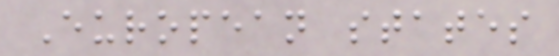European states
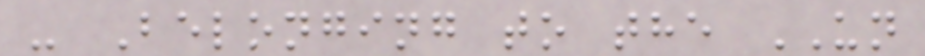- Belonging to the UN
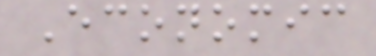Economic
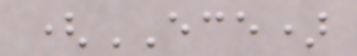(ECE)
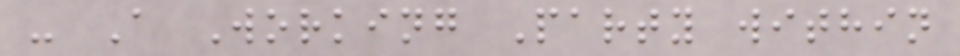- A Working Party within
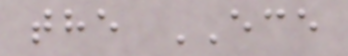the ECE
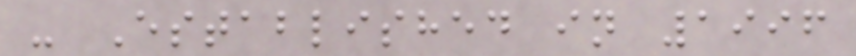- Established in 1996
